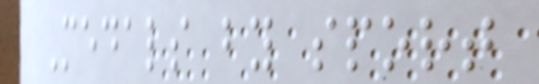Medals by sport
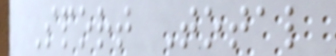Sport Total
